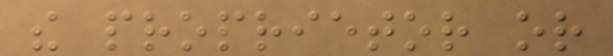the proprietor or
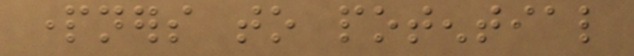partners to potential
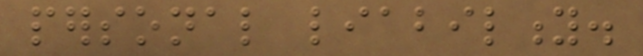personal liability.
